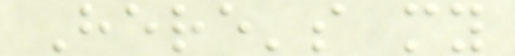Here's my
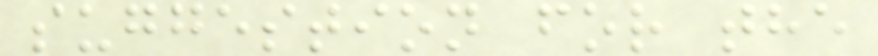suggestion for the
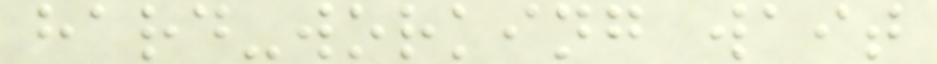hard-working wait
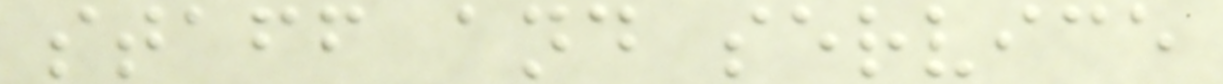staff and service
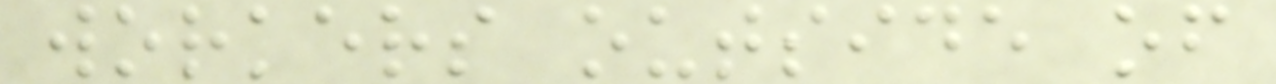workers outside of
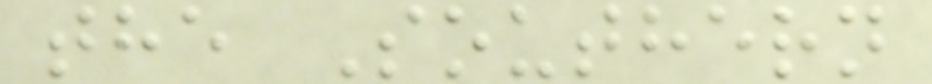the Southern
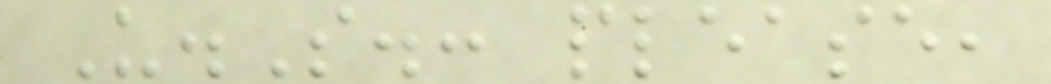U.S.: please,
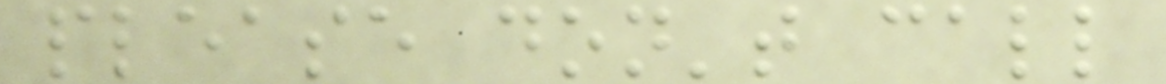please don't call
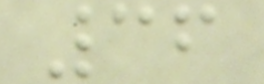36
